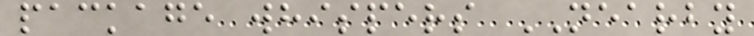package whispers NEARBY
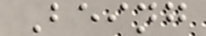Being
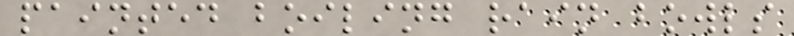painted boiling rain bowls
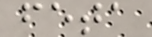feta
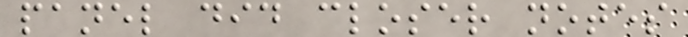panel did closer notes
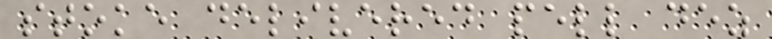stoke delivered pell dez
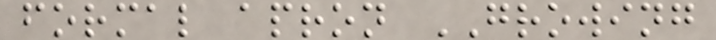formal apron GROWING
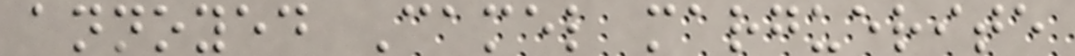annoyed Camel marguerite
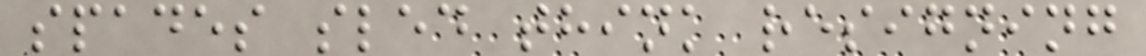spades sled think resigning
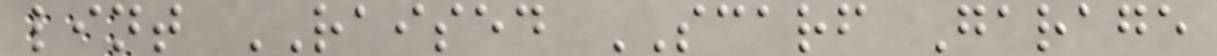lint RAISED SCARF Garage
